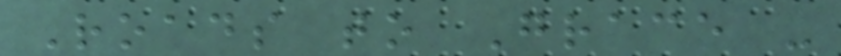Roads to Grace -
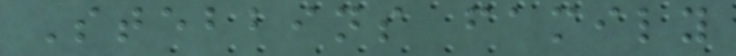Stebbins family
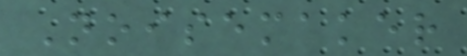Noisemaker
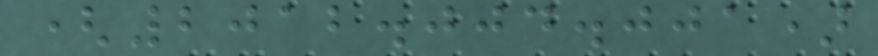(2012.004.001)
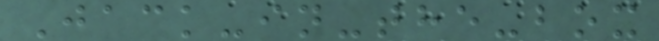Jack-in-the-box
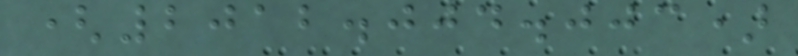(2012.004.003)
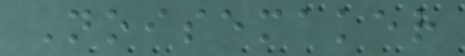Noisemaker
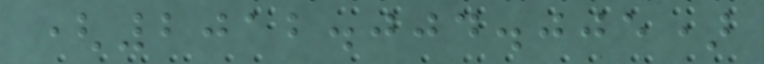(2012.004.005)
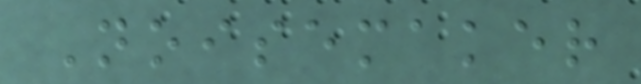Noisemaker
